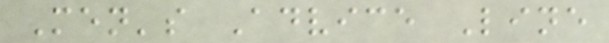Men's Advice Line
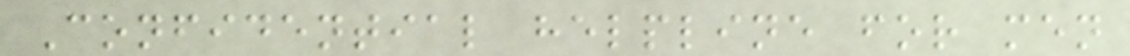Confidential helpline for men
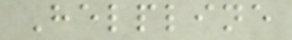Helpline
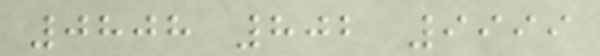0808 802 9999
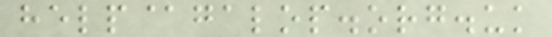help@galop.org.uk
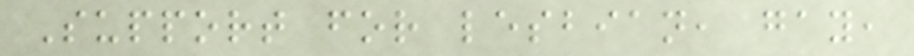Support for lesbian, gay,
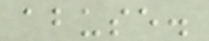abuse.
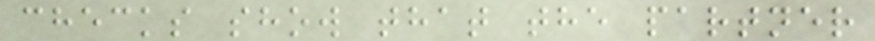checks show that the partner
